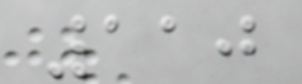110
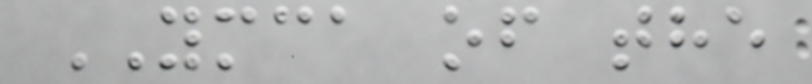YMCA of the
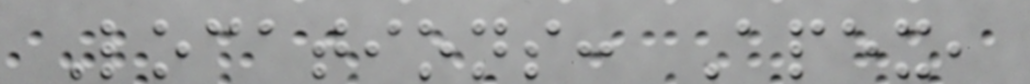Locations: Apex,
